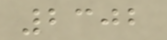2302
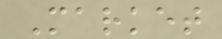Market
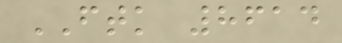FTK 8614
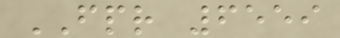FPR 6559
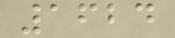1624
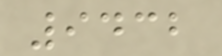9432
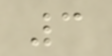3
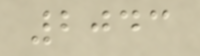2043
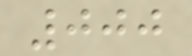000
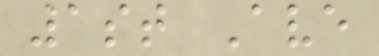1st Ave
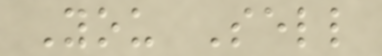You Sell
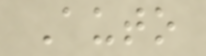Auto
